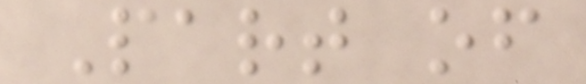Part of
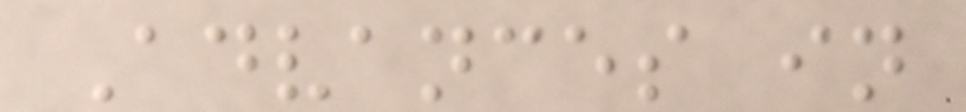Advances in
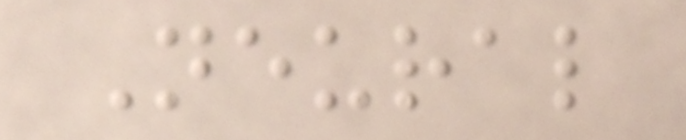Neural
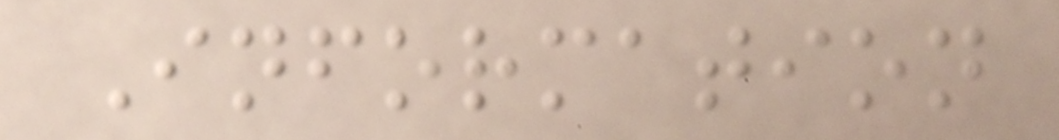Information
